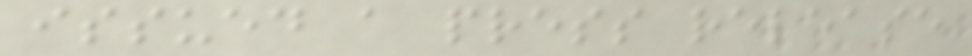issued a press release
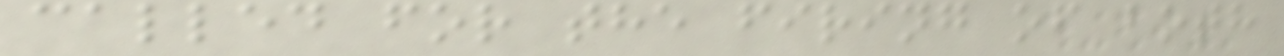called for the firing of both
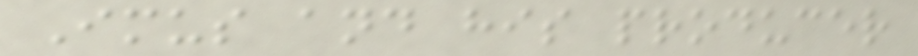Imus and his producer
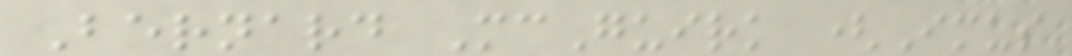Bernard McGuirk (Imus
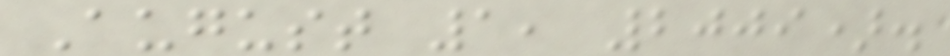August 1, 2009).
